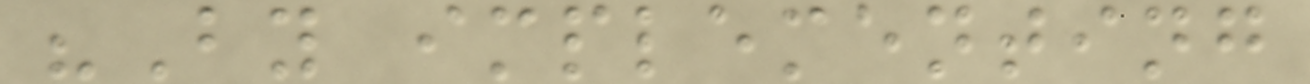"By implementing
